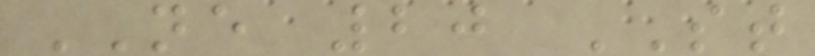NE 20 ST
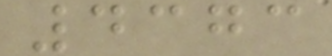4373
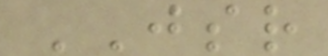JSR
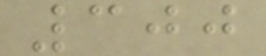300
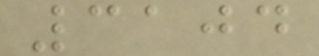3104
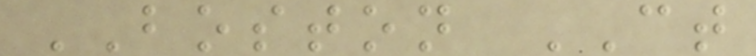BOSTON CT
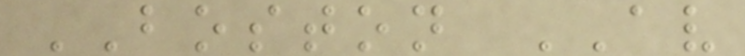BOSTON AV
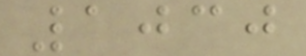1030
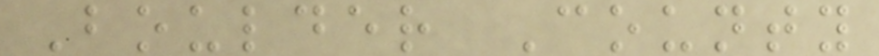Boulder County
